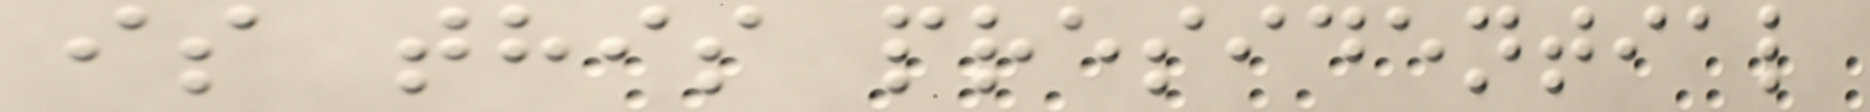is this presidential
